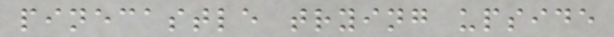pinecastle trying upside
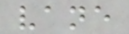vane
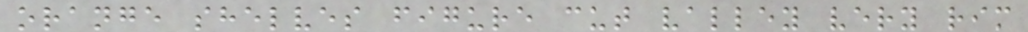orange shelves figure cut valley very rim
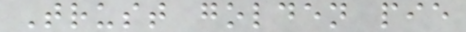Trust golden pie
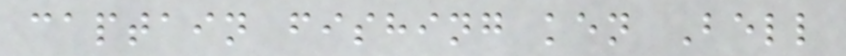captain fishing ken Bell
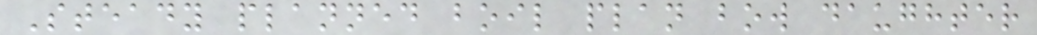Steady planned boil plan bow daughter
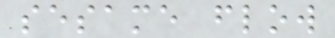sesame flow
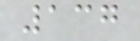137
